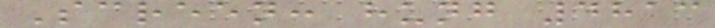Screen: hung 4813
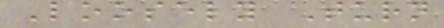Loosely Turn
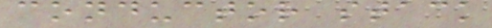conductor stack
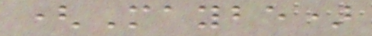(Maybe)
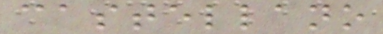castellano
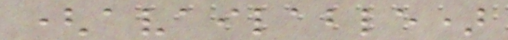(available)
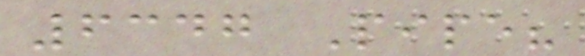6347 Pipe?
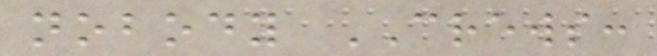nobody CREWS:
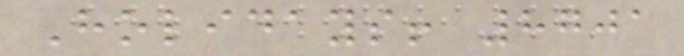Holidays! 8701
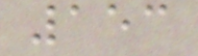153
